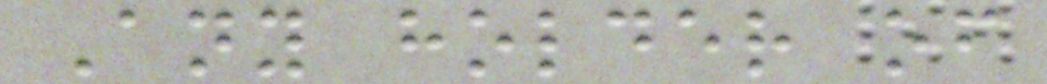Any holder of
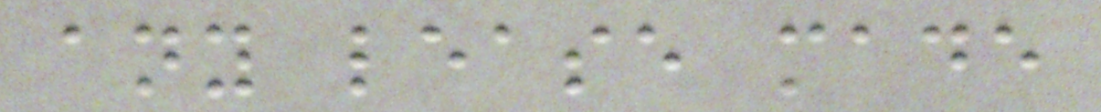any lease made
